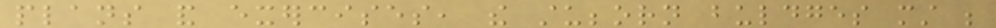plans and exercises, the stubborn buldges must be
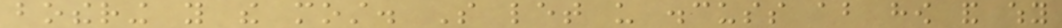bothering you the most. So let us discuss about how and why
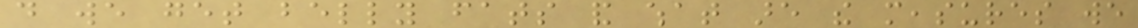do we get belly fats and what are the measures we
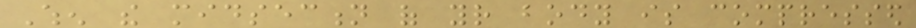When the midsection of your body is compressed
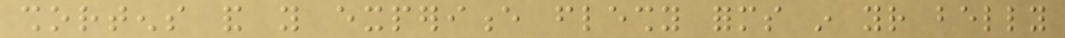shortens and you experience fleshy forms in your belly
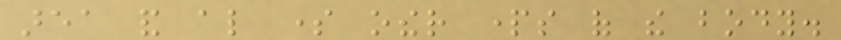area and also some other parts of the body.
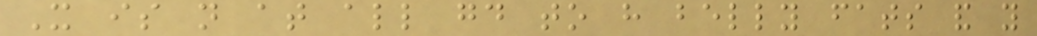It is not at all good to have belly fats and you
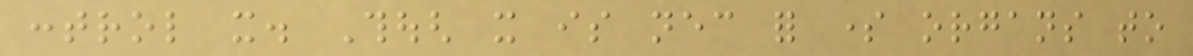control it. Though it is necessary for some organs to
